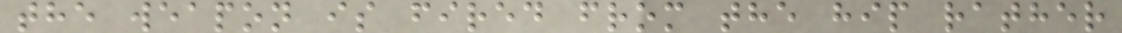the weapon is fired from the hip rather
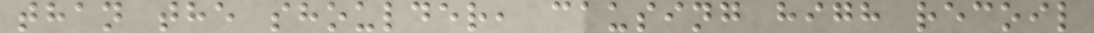than the shoulder, causing high recoil
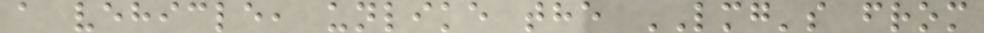a vehicle, unlike the LMG's from
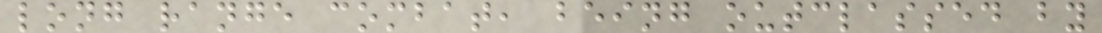long range combat, being outclassed by
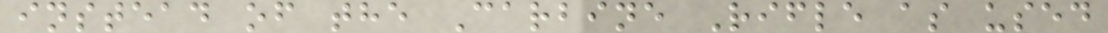instead of the Carbine Rifle as used
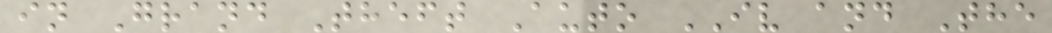in Grand Theft Auto IV and The
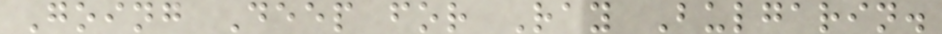Going Deep for Ray Bulgarin.
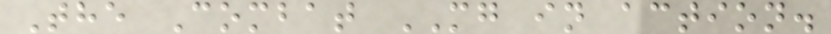The Combat MG in action.
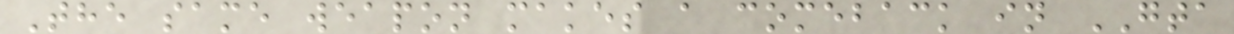The same weapon makes a comeback in GTA
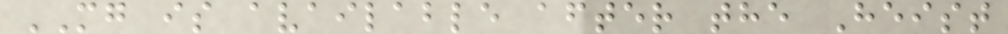MG is available after the Heist
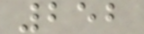252
